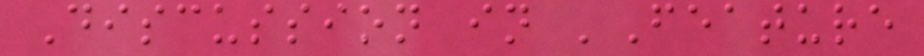Discussion in 'Feature
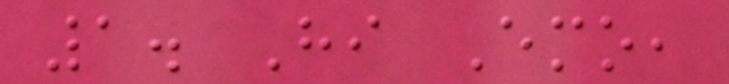1. Hi Emo,
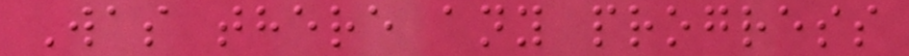Was there any progress
